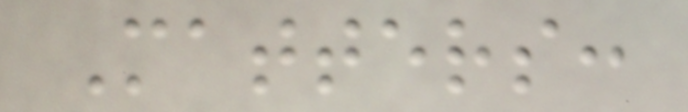Matters:
